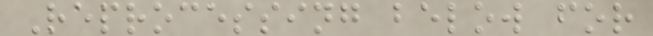Reprocessing below for
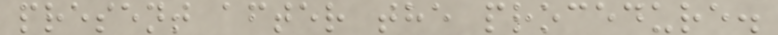present after the procedure.
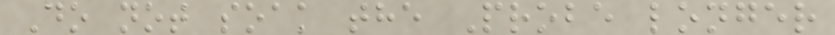Do not soak the Probe longer
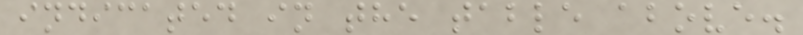indicated in the table above.
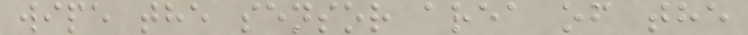wipe the sensor area of the
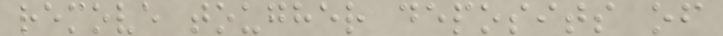remove tougher deposits of
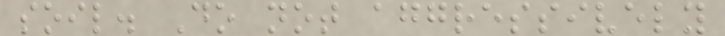soil. Do not aggressively
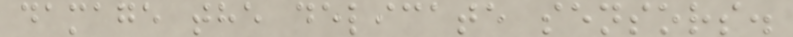damage the delicate sensors.
